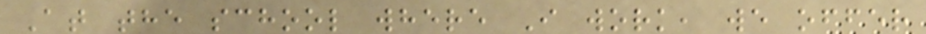At the school where I work, we offer
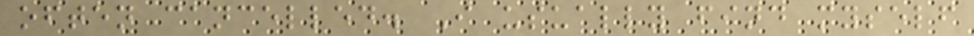often cancelled. I usually find myself
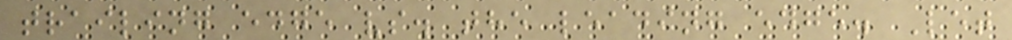trailing edge vs. the leading edge. Let
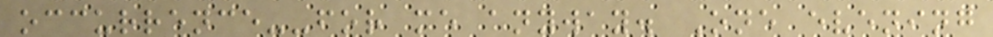occurrence--for me anyway. One evening
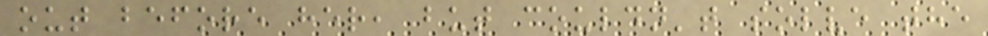out before her, but couldn't solve the
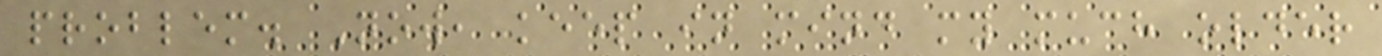problem. Now, keep in mind my much older
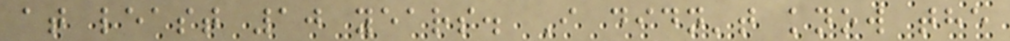at least 10 years. I didn't know the
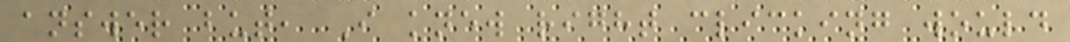answer but, I knew right clicking would
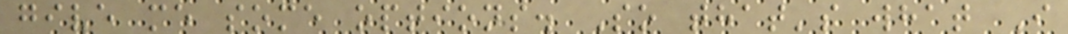give me some options. So that's what I
